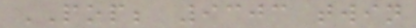POP; 9303 twin
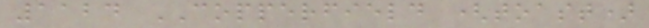1124 COPPERFIELD (toast)
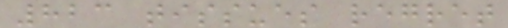823 tissues regret
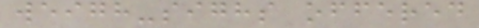weigh-sighs offered
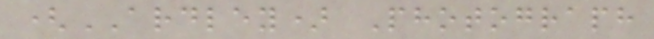(ARDLEY) Photograph
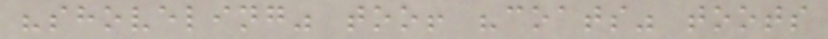"shoveling" too! "coats" toots
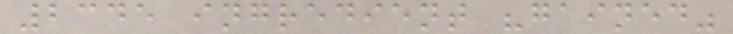2345 ingredient "gained"
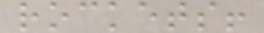rockets!
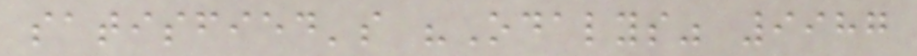satisfied's "Odalys" 9987
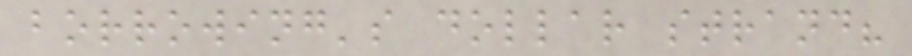borrowing's dollar strand?
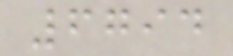6794
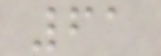61
